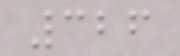326
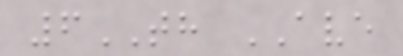6TH AVE
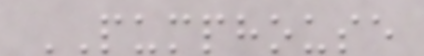PUMPHOUSE
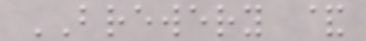BREWERY &
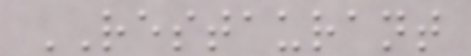RESTAURANT
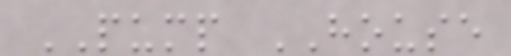PUMP HOUSE
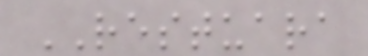RESTUARA
